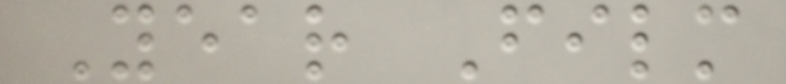Year Film
